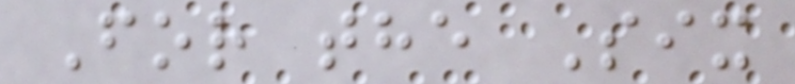For the Six
